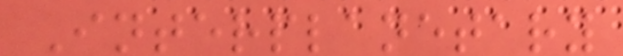Interplanetary
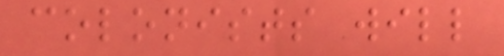colonists will
